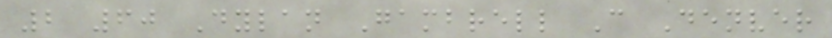2 60 Dylan Gambrell C Denver
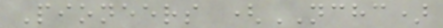Pioneers (NCHC)
